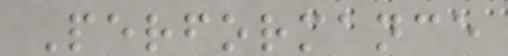Performance
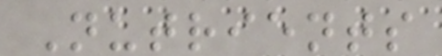Nutrients
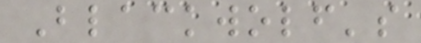Blackwolf's
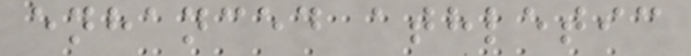enhanced athletic
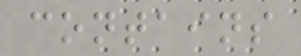contains
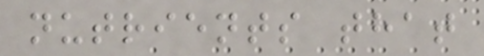nutrients that
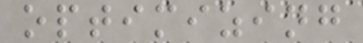optimizing
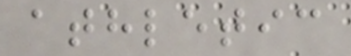athletic
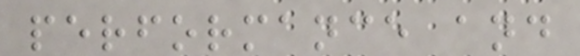performance and
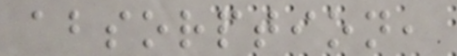absorption,
